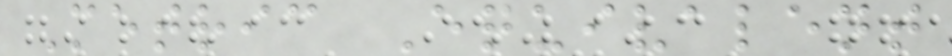Metric Equivalent
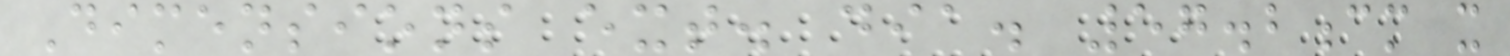Dimensions ext. dia. 57.2cm x
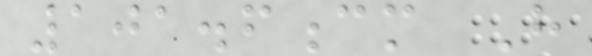101.6cm H
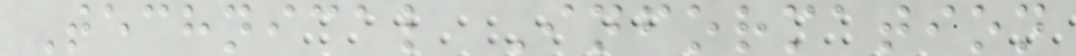Technical Information
